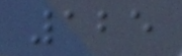125
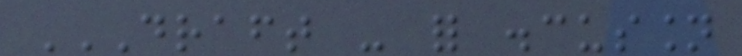DRAFT - FOR DISCUSSION
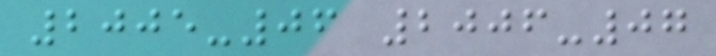2005-06 2006-07
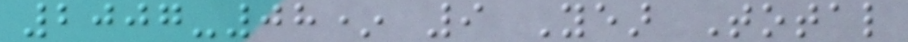2007-08* 9 Year Total
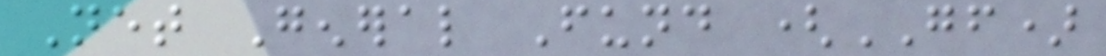Net General Fund (GF)
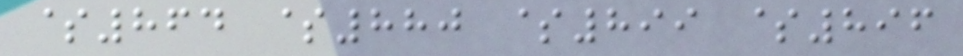$864 $880 $899 $896
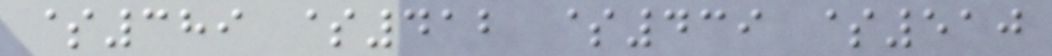$389 $412 $439 $510
